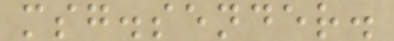msg.sender.
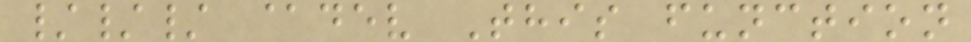/// @dev This function
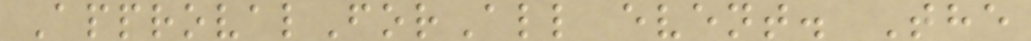ApprovalForAll event. The
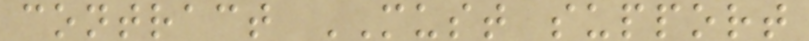contract MUST support
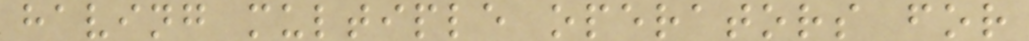having multiple operators for
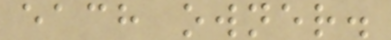each owner.
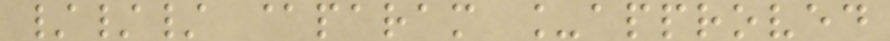/// @param _approved
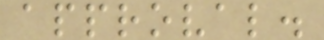approval.
